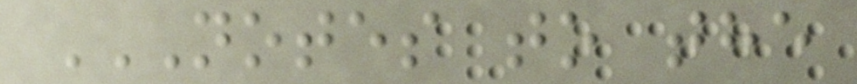NOTES TO THE
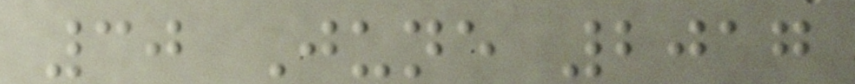30 June 2017
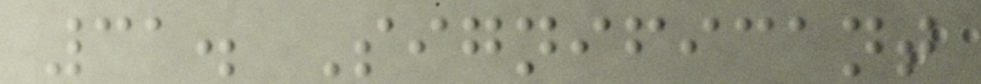31. Significant
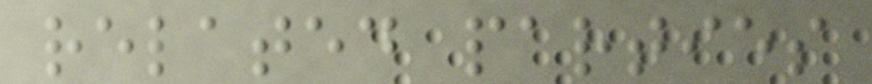related parties
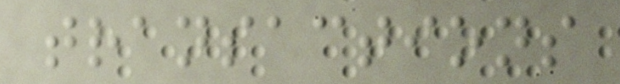transactions
